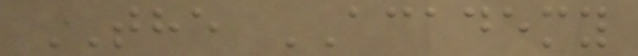THE ACADEMY
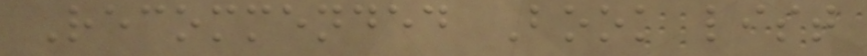Recommended Book list
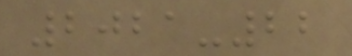2021-22
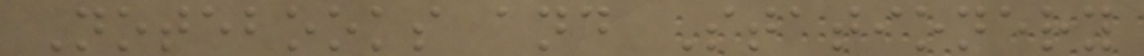Notebooks and Stationery
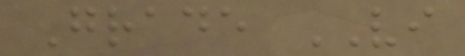Grade VI
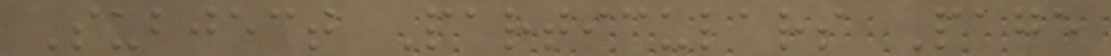Subject Particulars Page
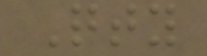Qty
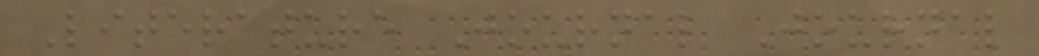Literature Journal Journal
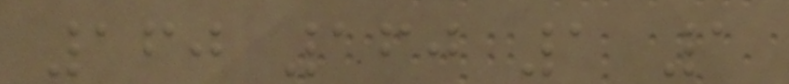160 160 1 1
